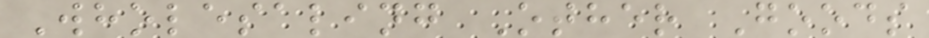Wholesaling Other Goods
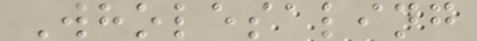Wholesaling
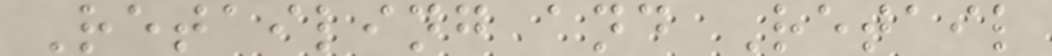Retailing and Retail
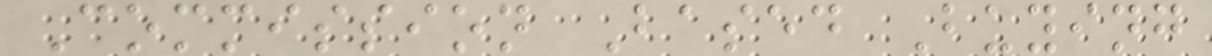Commission Based Buying
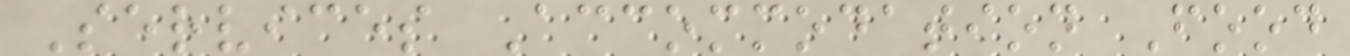Services Accommodation Food
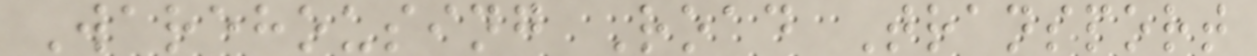Warehousing Road Transport
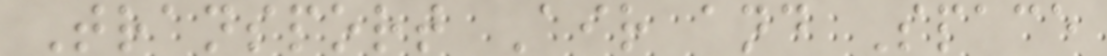Transport Air and Space
